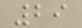29
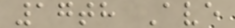17th Ave
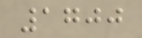1700
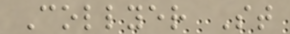Collyer St
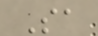Sa
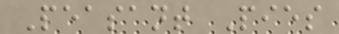Peasant Pies
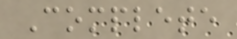Complete
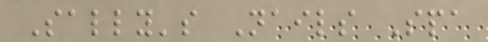Sally's Nails Spa
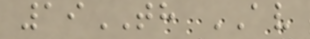19TH AV
